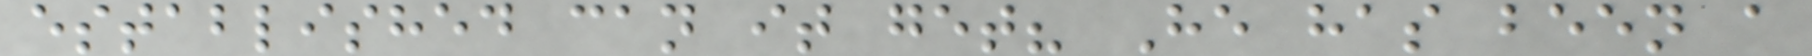established can it get? He has been a
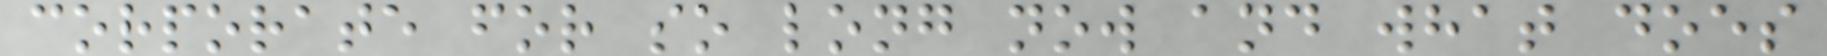corporate for so long now and what does
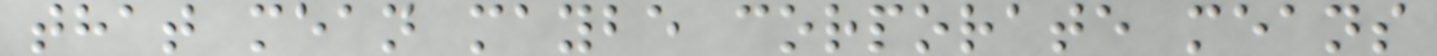that mean maybe corporate means
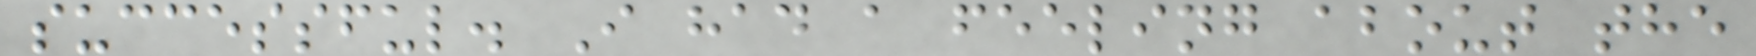successful. I had a feeling about the
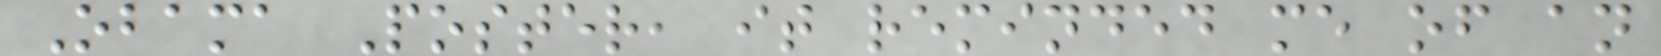Obama Poster, it reminded me of an
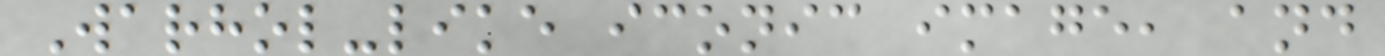Warhol-like iconic image, and
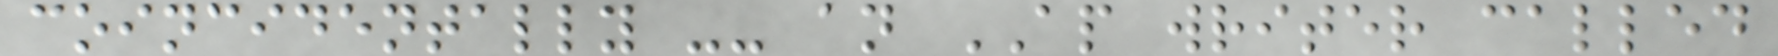coincidentally -- an AP writer called
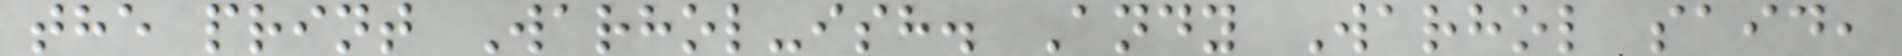the print Warhol-ish. Andy Warhol said,
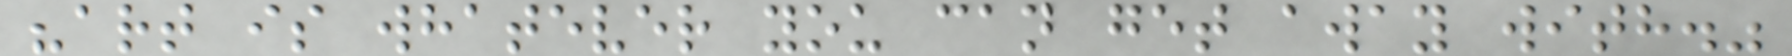"art is whatever you can get away with."
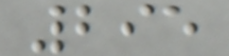295
